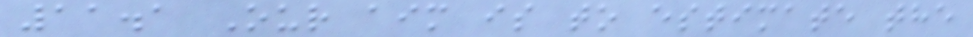11.1 Our aim is to estimate the
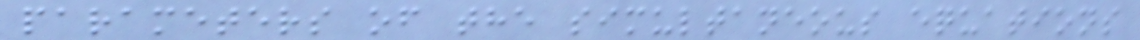parameters of the simultaneous equations
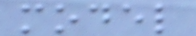model
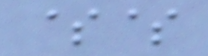$$
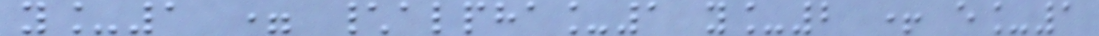y_1 = \alpha_1 y_2 + e_1
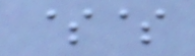$$
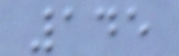145
